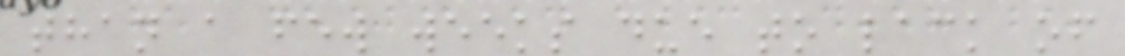than a few weeks due to lack of
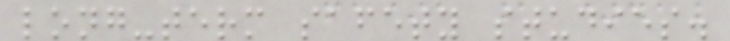long-term safety studies.
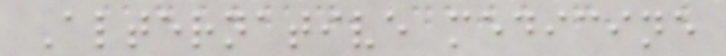Alternative medicine
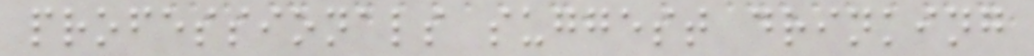professionals suggest drinking
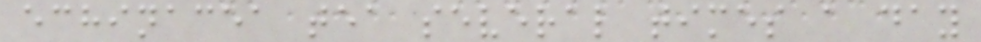echinacea tea several times a day
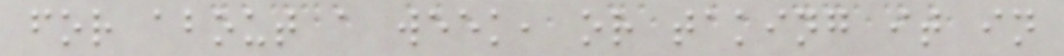for about a week, or taking it in
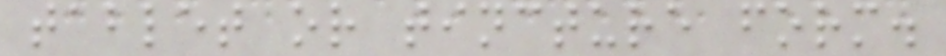tablet or tincture form.
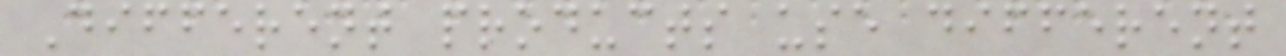Different products use different
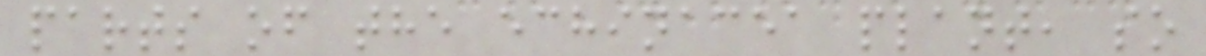parts of the echinacea plant, so
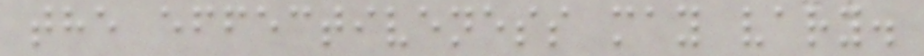the effectiveness may vary.
